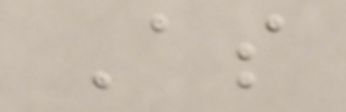As
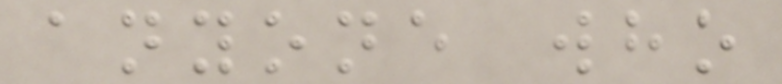anyone who
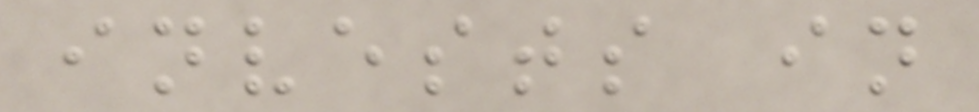invests in
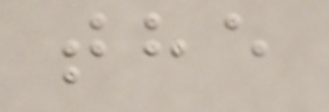the
